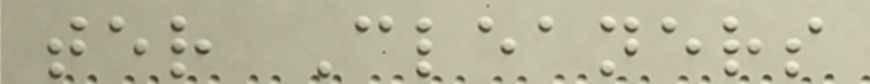ter Cleaners
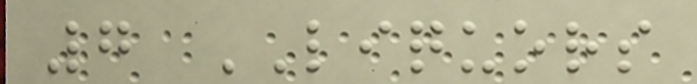7 LIQUORS
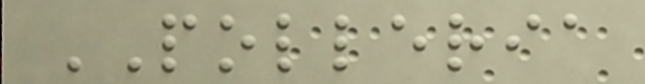POLLERIA
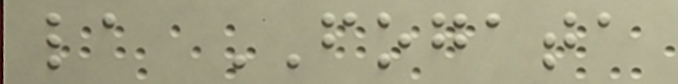la FOGATA
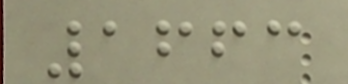1663
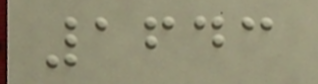1643
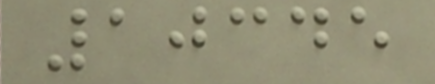10345
